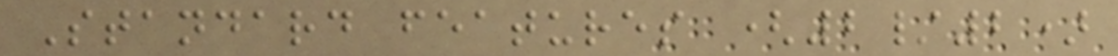Standard features (2/2)
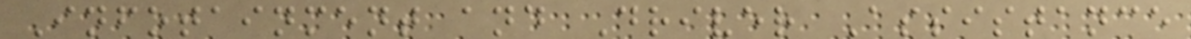Infotainment and Driver Assistance
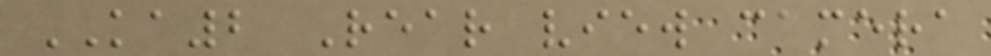KA2 Rear view camera
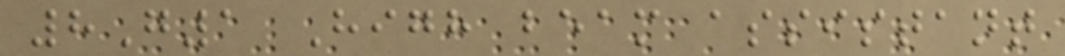8G1 High beam assistant
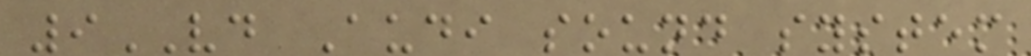9VD Audi sound system
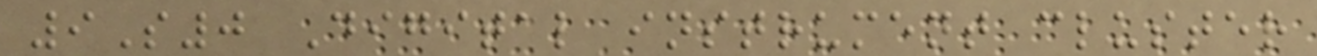9S0 Digital instrument cluster
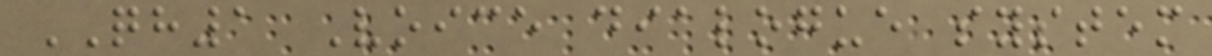QH1 Voice dialogue system
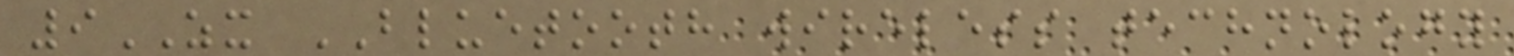9ZX BLUETOOTH wireless technology
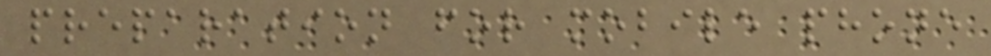preparation for mobile phone
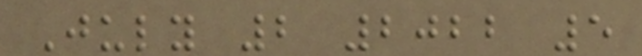July 2 2022 5
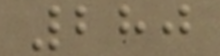280
